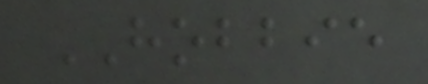HOBBIE
